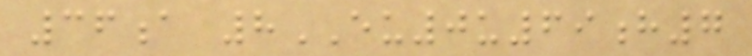36a 8EU0u69h7
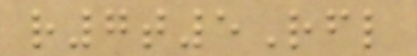r7t5Rfl
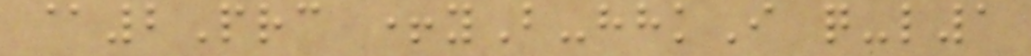@2Prc +yB-hhkI q-l1
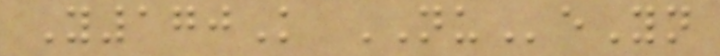Y170K NUeYn
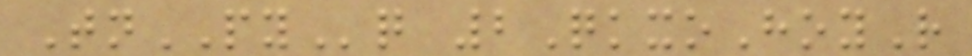TnPYq 2QkxoHoyR
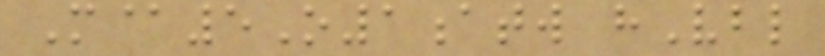M@5O1atw hVbl
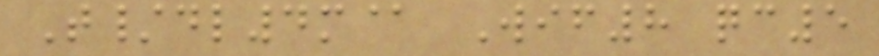T/dl4m@ Wif8 qc5
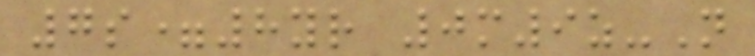7s=8yr 0m9z-N
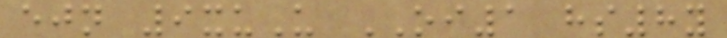ejn 9xuU OI1 hs8y
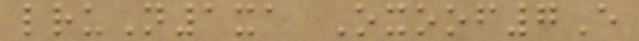lruN1xa Oxoof7E
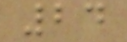24
